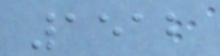1512
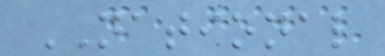NATIONAL
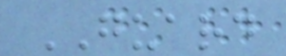GUARD
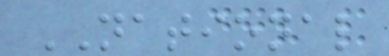NATIONAL
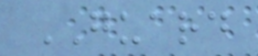GUARD
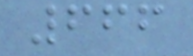666
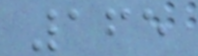165
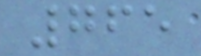765
